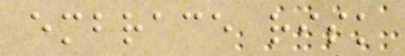embrace risk
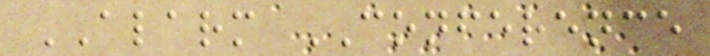ALARM CONFERENCE
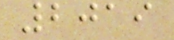2019
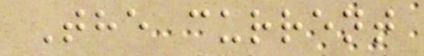The current
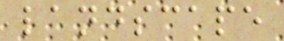landscape
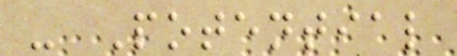- Potential
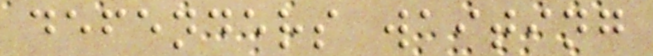defenders waiting
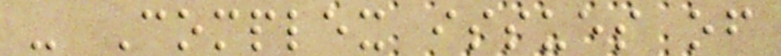- Complex issues of
